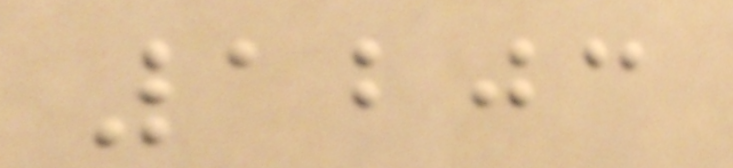1203
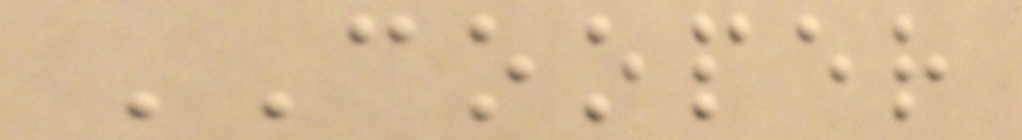COOPER
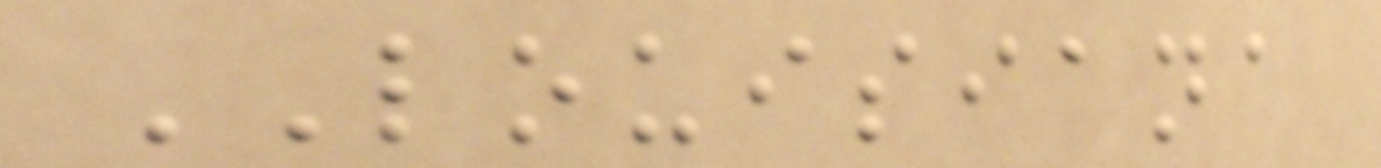LOUISIANA
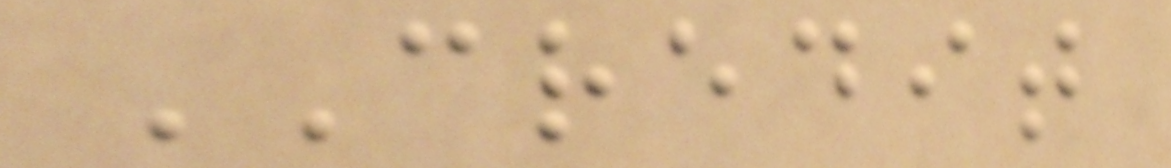CREDIT
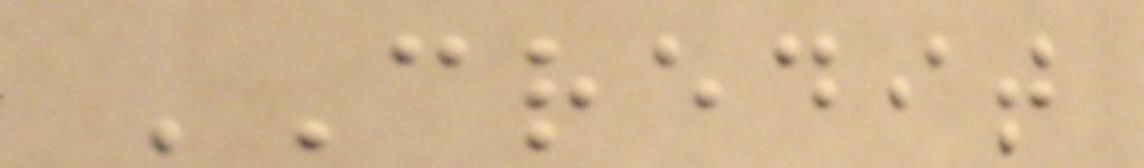CREDIT
